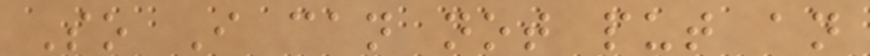So I can not put an
